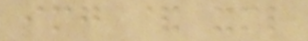img & xml
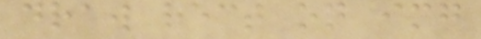draw rect on img
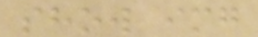show img
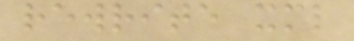rewrite xml
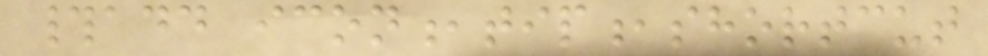#add icon,tip,shortcut
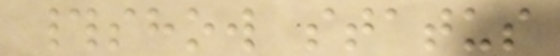#show status
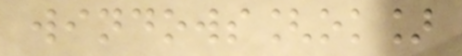windows[ok]
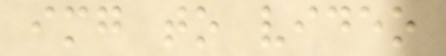img to video
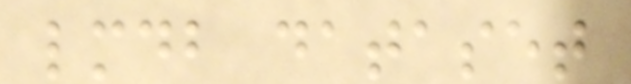lmdb dataset
